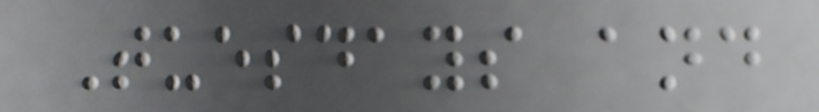Tuesdays and
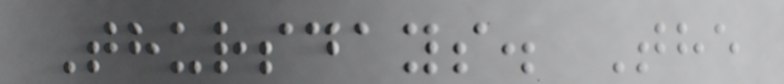Thursdays. The
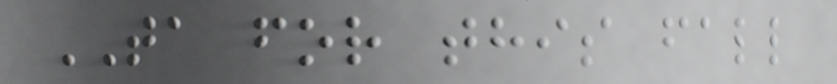TA for this fall
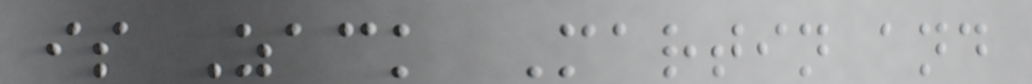is Zack Martin and
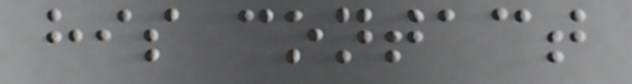his contact
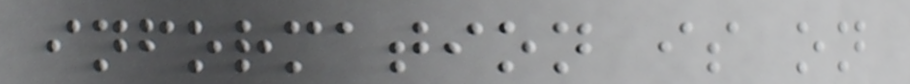information is on
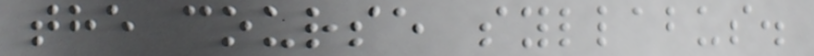the course syllabus.
